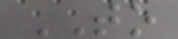TO
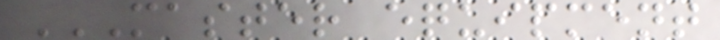MASTER EQUIPMENT
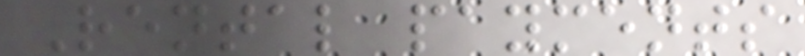Rental payments
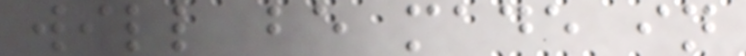will be made in
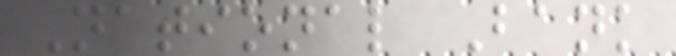National Bank
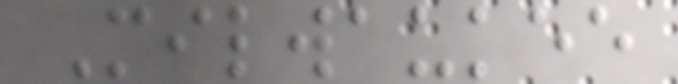Milwaukee
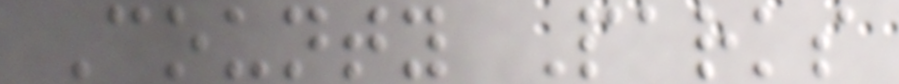County Parks
